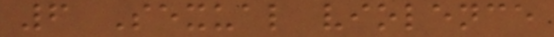6 Sexual violence
